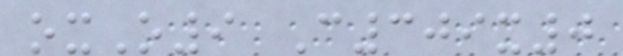oxO9 C309x0
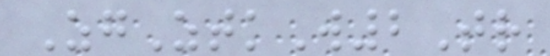ZgZtkW2Tr
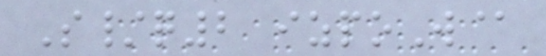S/q2 izpoW@
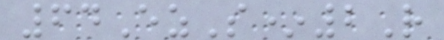64EzS*2R
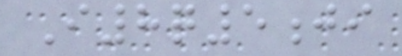I8q5ji
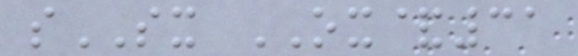sSX OX&31
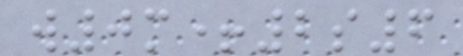w0m+2s6
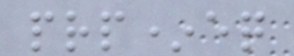prp*eq
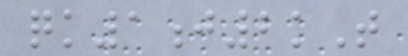qk1j2kT
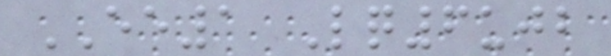EE1 Lq6ujb
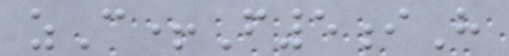zC+F5iH
